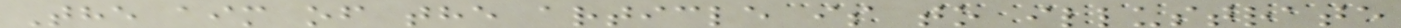The aim of the article is to illustrate
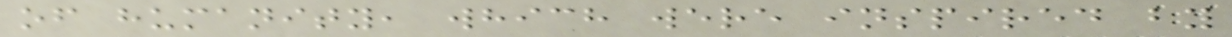of humanity, which were inspired by
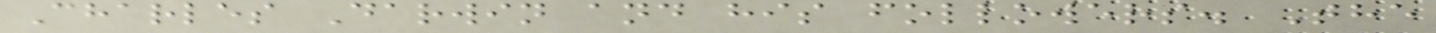Charles Darwin and his followers. The
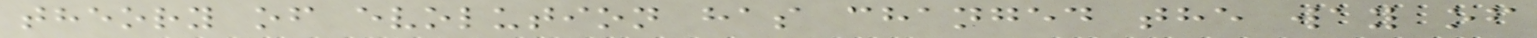theory of evolution has changed the way of
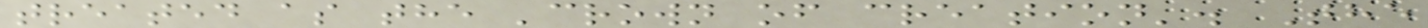treated as the 'crown of creation'. The
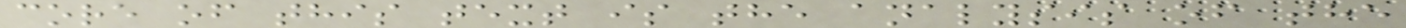core of this text is the analysis of the
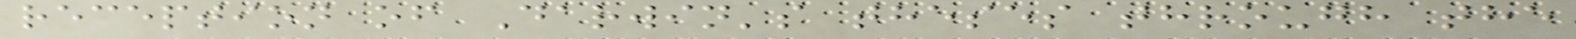reception of Darwin's theses through the
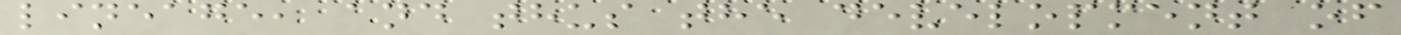lineage, and thus the development of
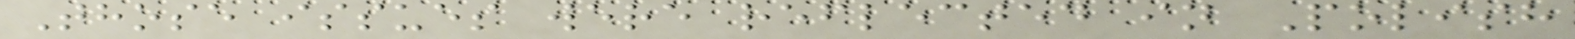Those issues were reflected in Polish
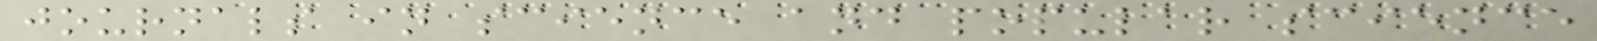journals in science and popular science
